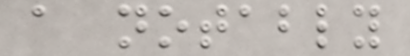a notably
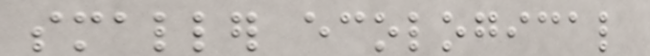smaller ecological
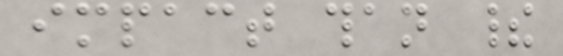impact than their
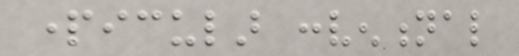particular conventional
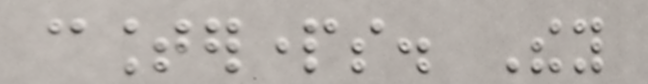counterparts. They
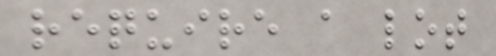require a lot
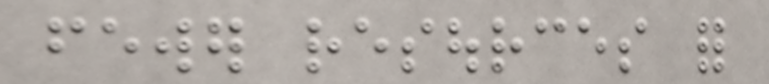fewer resources for
